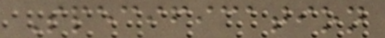Specification
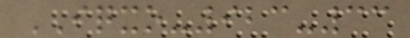IQXO-923-33
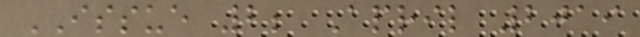ISSUE 2; April 2019
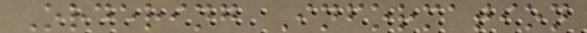Ordering Information
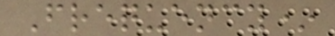Frequency*
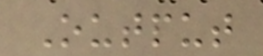Output
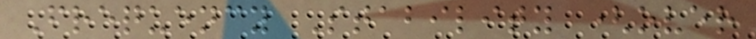Frequency Stability (over
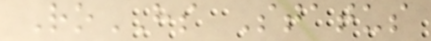RoHS Status
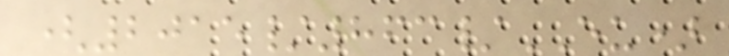(2015/863/EU)
